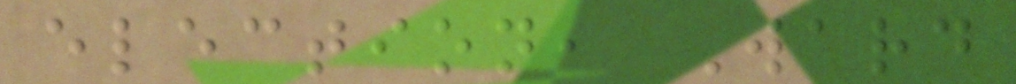election, Ward
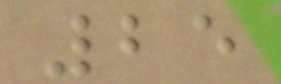25
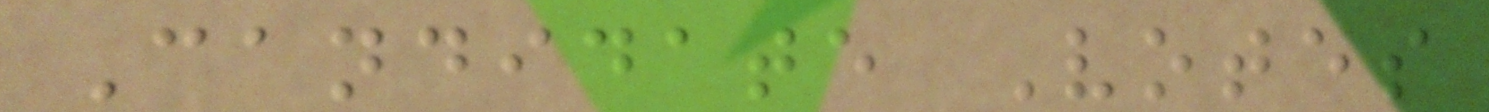Candidate Votes
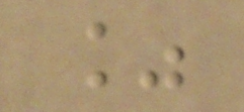%
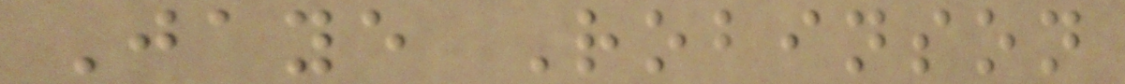Jaye Robinson
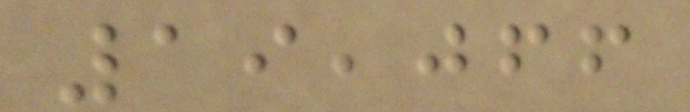19,066
